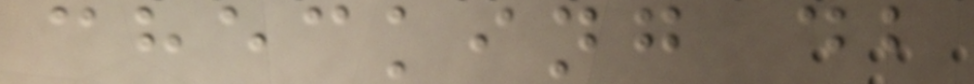checking db
